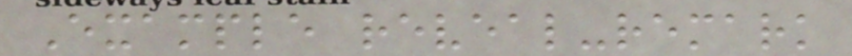Example reveal-remark
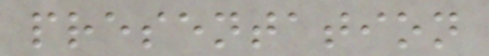presentation
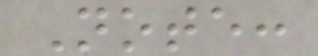Note:
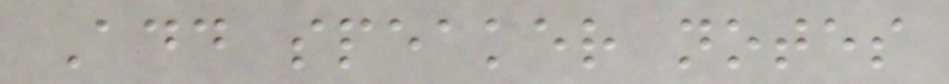Add speaker notes
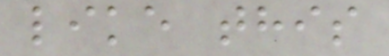like this
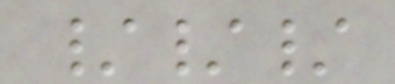///
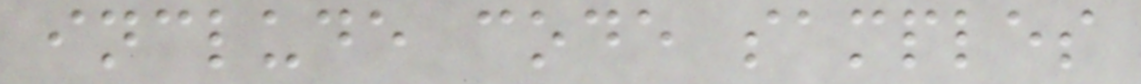include code samples
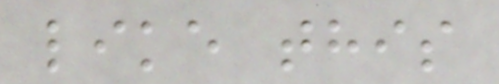like this
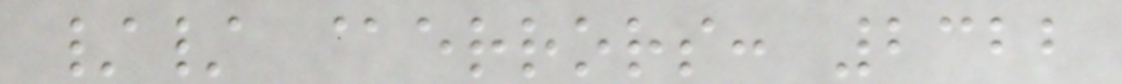// @errors: 2322
